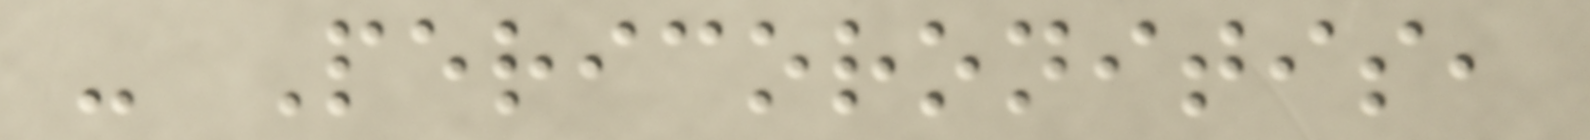- Pericoronitis,
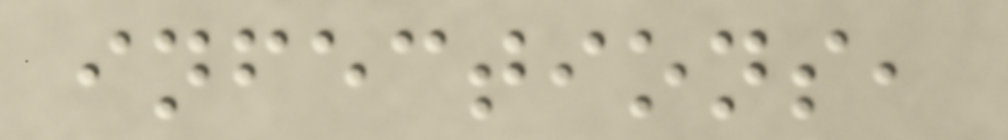infections,
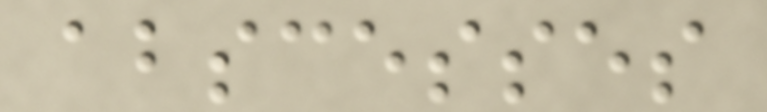abscesses
